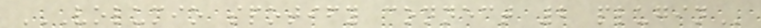VOLUMIO SPOTIFY CONNECT 2 PLUGIN
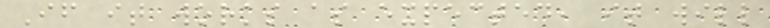If it works as expected, it will
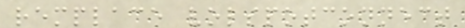remplace volspotconnect
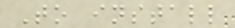To install
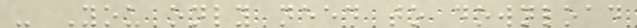- You only need to download
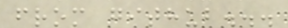from github...
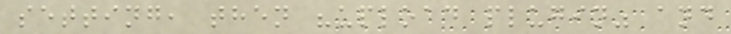setting, then "upload plugin" and
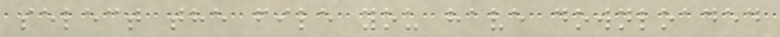select the file you have downloaded
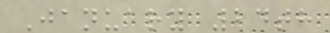January 24th
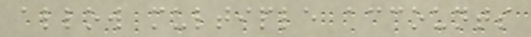allow multiple accounts
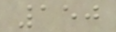150
